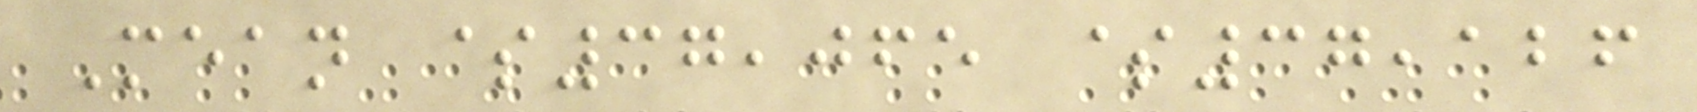Mean $37,065 $37,126
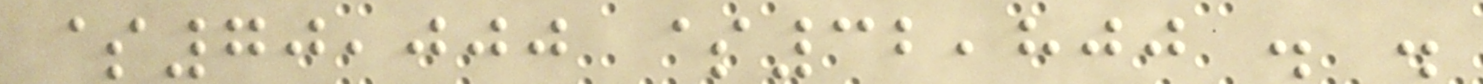$70,000 $32,800 . .
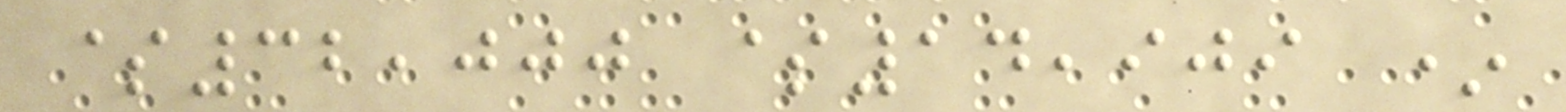$32,000 $14,909 *
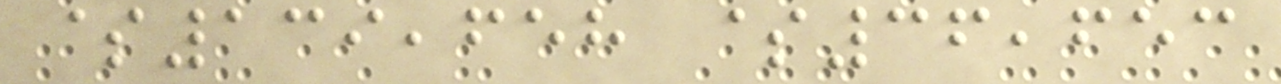$139,658 $36,653
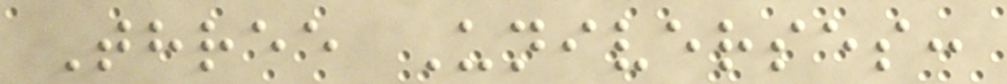Three Universes:
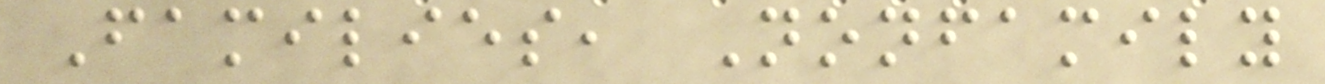Families, Nonfamily
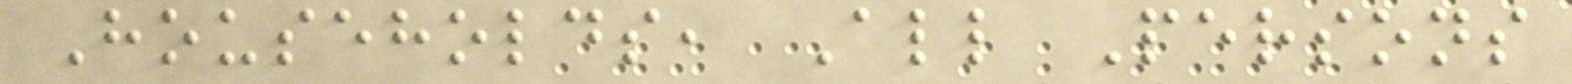Households, All Persons
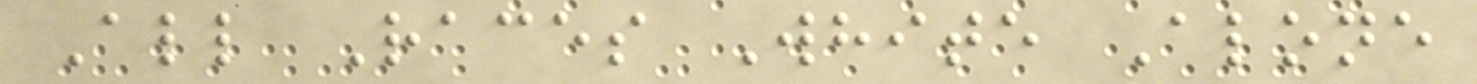All Races White Alone
